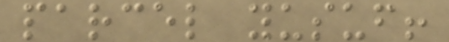parcel yusuf!
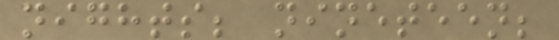nights; nineteen;
